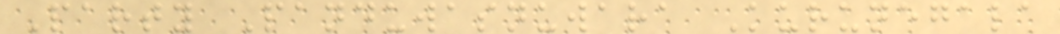Party Panduwasnuwara Kurunegala
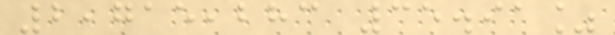2,715,283 35.91%
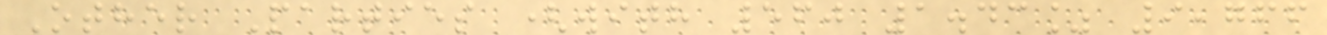Other Parties (with 560 1.43% 9,766
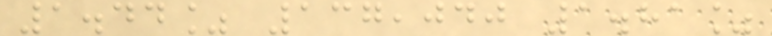1.44% 137,040 1.81%
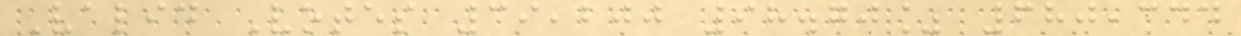Valid Votes 39,200 98.70% 680,344
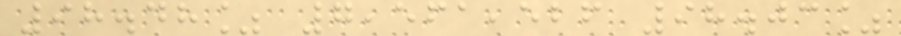98.48% 7,561,526 98.03%
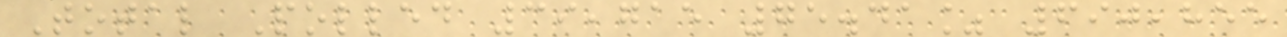Total Polled 39,715 75.41% 690,855
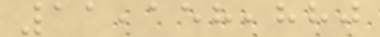11,158,880
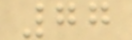77
